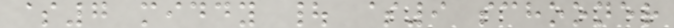$7 middy | $9 schooner
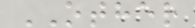OTHER
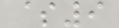$9
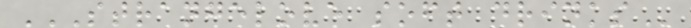STRANGELOVE SOFT DRINKS
